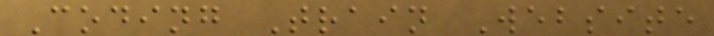Coding Train Website
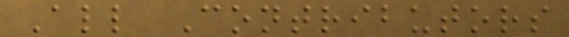All Contributors
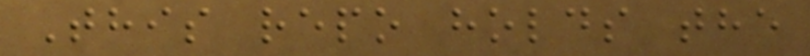This repo holds the
